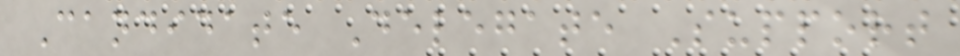Candidate Delegate Support
